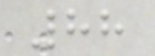88
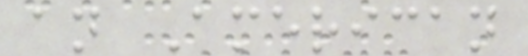an American
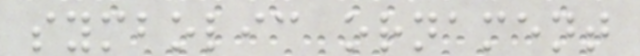symbolic ornament
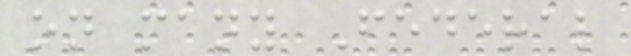on many Federal
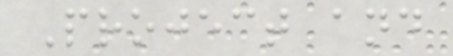Project and
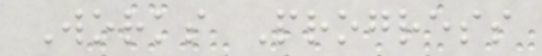Works Progress
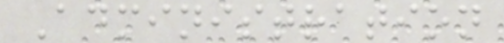Administration
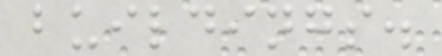buildings.
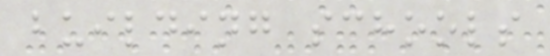building schools
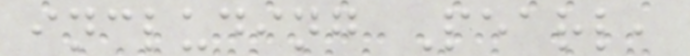including Pearl,
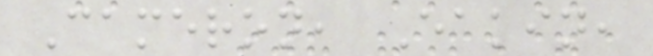Cameron, Eakin,
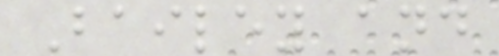Bailey and
